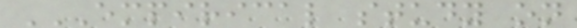EMPIRICAL STUDY ON
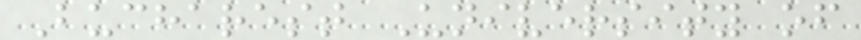Bucharest University of
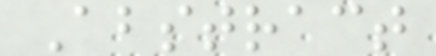Abstract
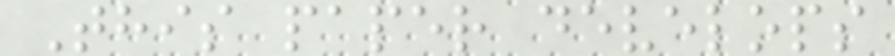This paper develops
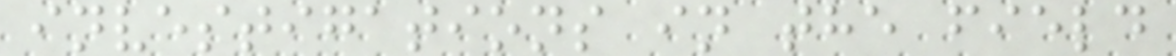investigations in the field
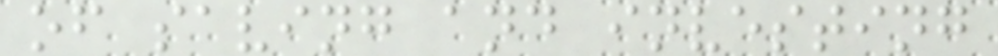of saving and investing
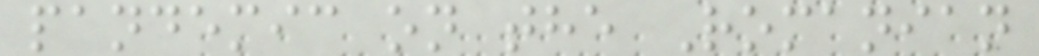pandemic on the Romanian
